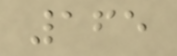165
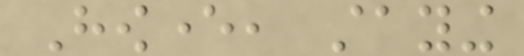However, staying
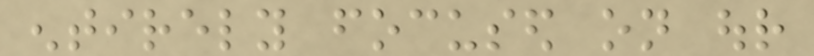entirely focused on our
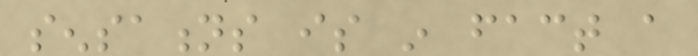sensations is in fact a
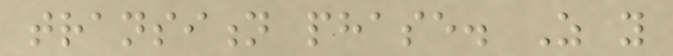transition phase. As you
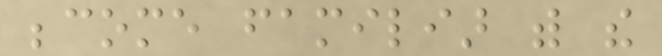become familiar with the
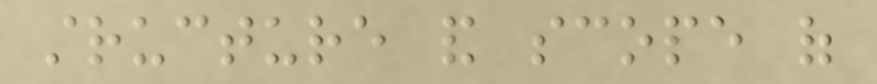structure and scope of
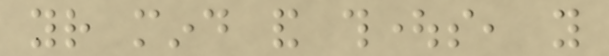your mind and thoughts, you
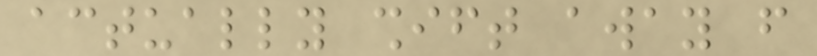actually shift away from
